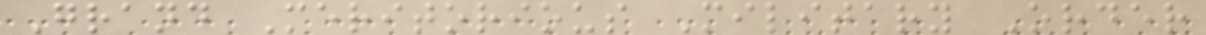Grand Meritorious Military Order
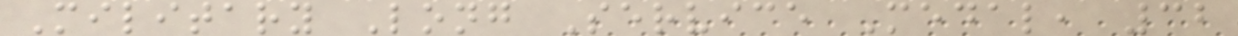Military Long Service Medal, 32
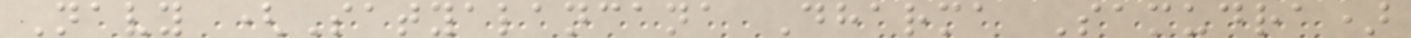Navy (Satyalancana Dharma Samudra)
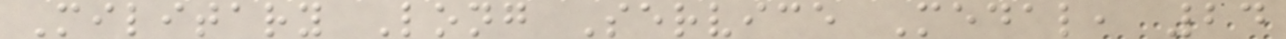Military Long Service Medal, 24
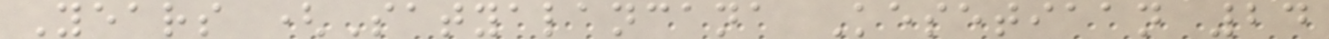Years (Satyalancana Kesetiaan 24
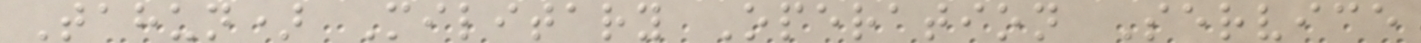Tahun) Military Operation Service
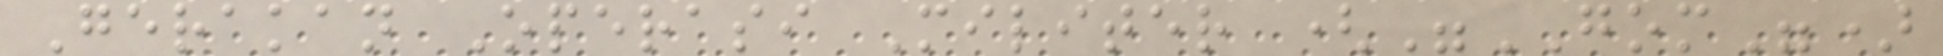Gerakan Operasi Militer ("GOM")
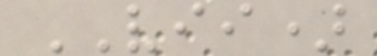VII)
